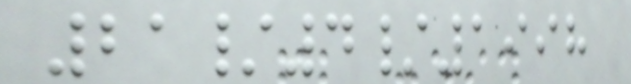21/4/1998
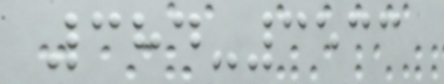384-3533
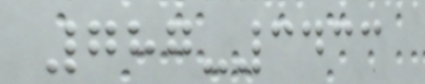787-3433
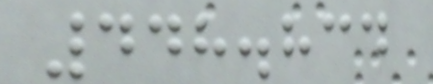448.834
